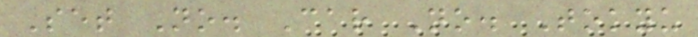Set No. Car No. Tokyu
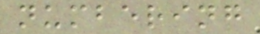numbering
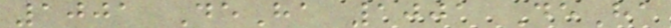1001 DeHa 1001 DeHa
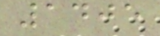1405
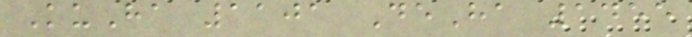KuHa 1101 DeHa 1455
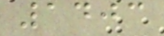1403
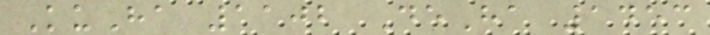KuHa 1102 DeHa 1453
